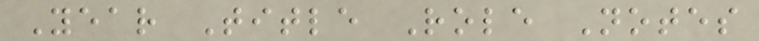Year Title Role Notes
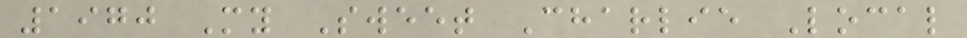1970 My Sweet Charlie Local
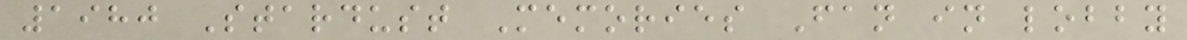1980 Stardust Memories Fan in lobby
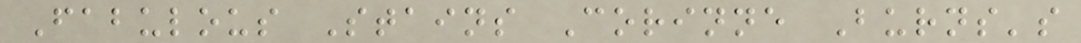Fabulous Stains Corinne Burns's
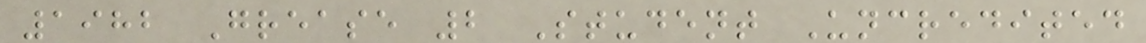1982 Grease 2 Student Uncredited
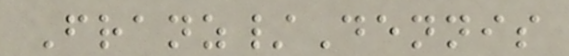Franz/Dennis
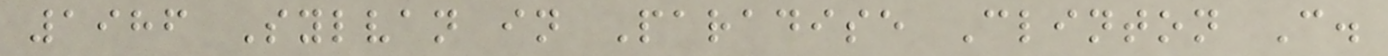1986 Sylvan in Paradise Clinton C.
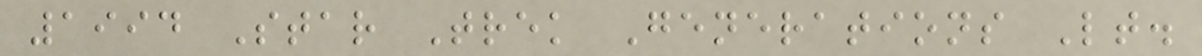1994 Star Trek Generations Lt.
